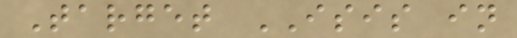Target ISIS in
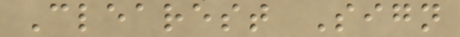Clearest Sign
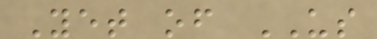Yet of US
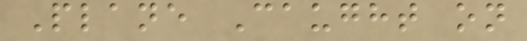Plane Caught on
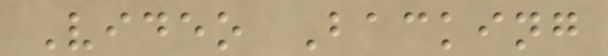Video Backing
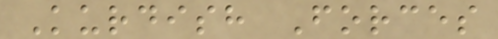Kurdish Forces
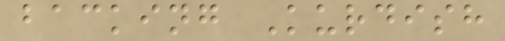backing Kurdish
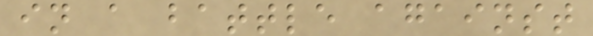in a battle against
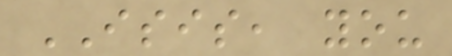ISIS, you
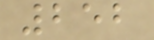252
